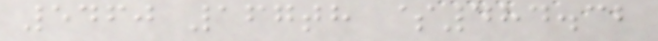5460 167th $484.32
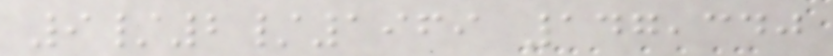9/2/1969 147,340
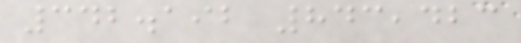342.192 843,423
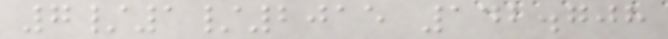7/1/2015 142.708
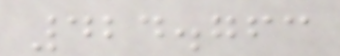424.763
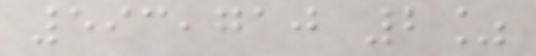593,710 2%
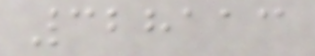328113
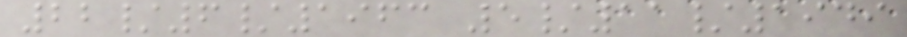22/6/1963 5/11/1949
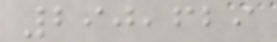290,629
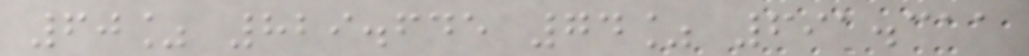60% 829.645 74% 691.311
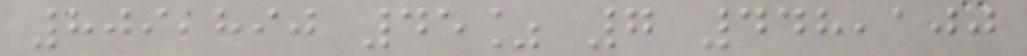809,890 45% 7 448,100
